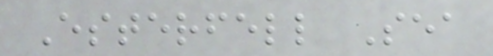Esterfell Sea
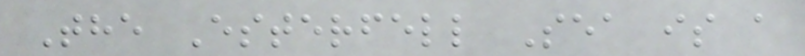The Esterfell Sea is a
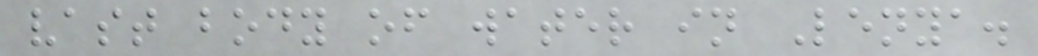vast body of water in Lenya.
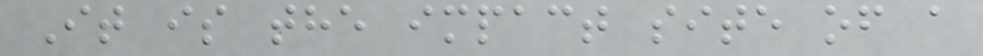It is the impact site of a
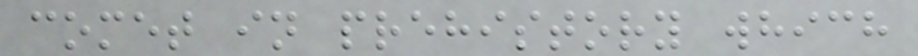comet in prehistory which
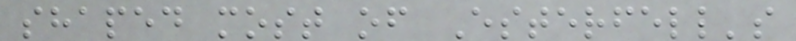shaped most of Esterfell's
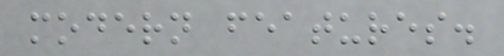modern features.
